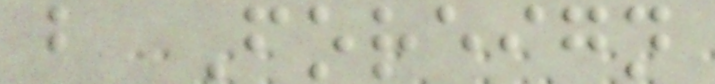b Foreign
